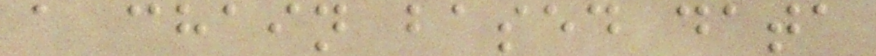a chain based data
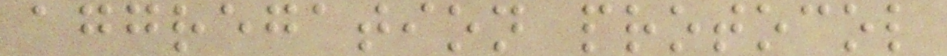aggregation protocol
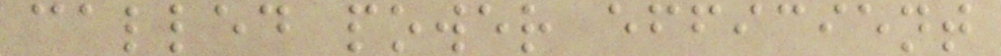called power efficient
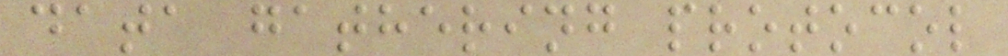data gathering protocol
